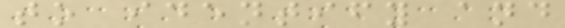to identify and
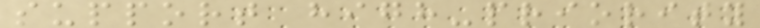support high-priority
